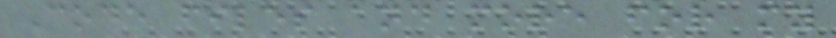Code files and more for my
